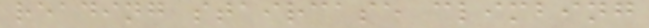reading staircase climbing
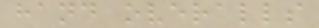hand overalls
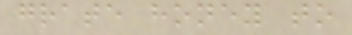grate honey to
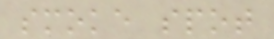smoke spot
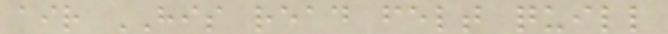air HIS read felt quill
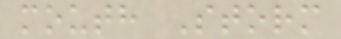mouth Storm
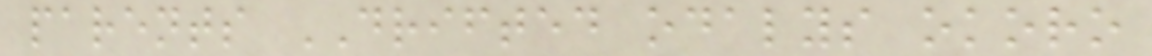parents DRIFTED odalys okoro
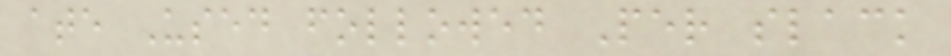ate Used followed Per slack
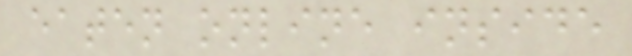eaten online inside
